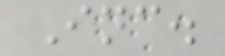Inc.
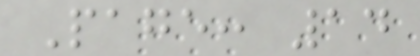Page: 14
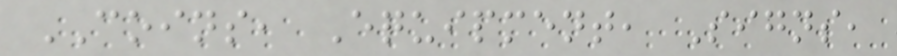COINS, Equipment, Signs,
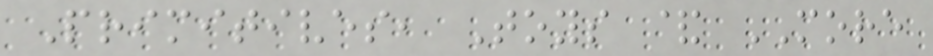Primitives, Toys & MORE
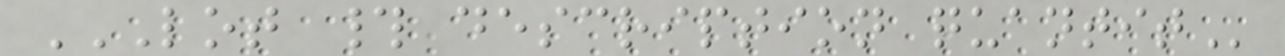LOT # DESCRIPTION QUANTIT
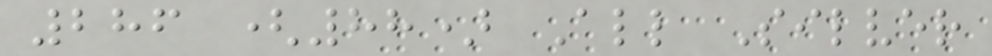286 (88) All Silver
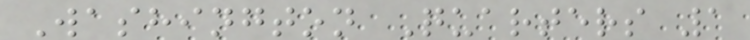Washington Quarters 1
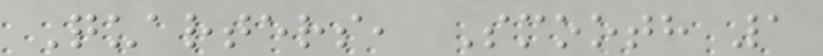Quarters, Smooth 1
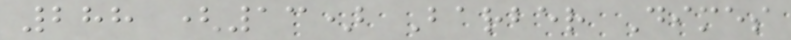288 (13) Barber Dimes
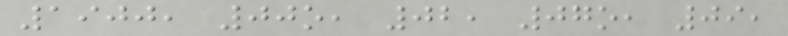1900, 00o, 02, 07o, 09,
